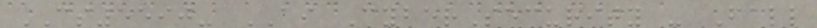CS5590- AI CyberSecurity - Fall
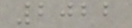2022
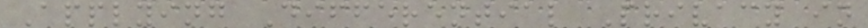Applying Differential Privacy in
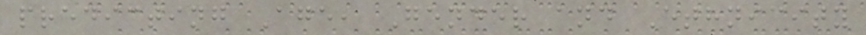predicting Age, Gender and Ethnicity
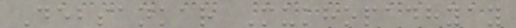Debsankar Mukhopadhyay
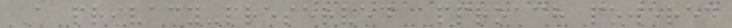A privacy-preserved approach powered
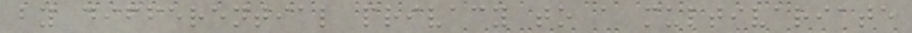by differential privacy to a multivariate
